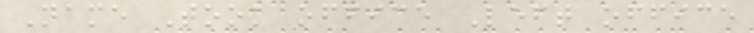Name Took office Left office
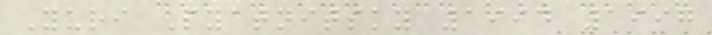Yuri Pyatnitsky 1994 1997
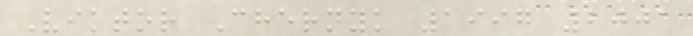Viktor Chernyk 1997 2001
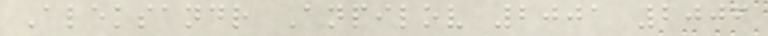Aleksandr Anpilov 2001 2006
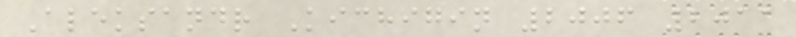Aleksandr Kichigin 2006 2011
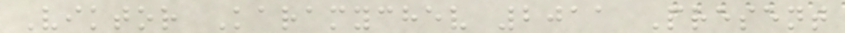Viktor Karamychev 2011 Present
